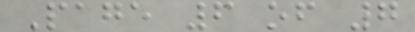Page 6 of 7
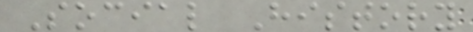Social History
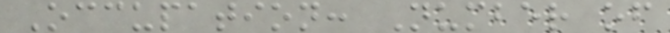Occupation: Number of
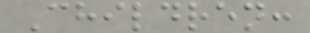Children:
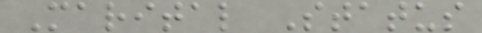Marital Status
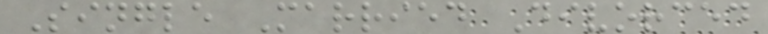Single Married Divorced
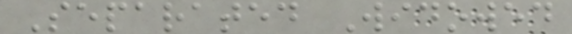Separated Widowed
